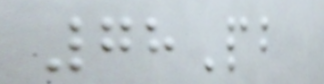78Pb
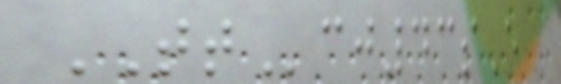TTcj43sE
